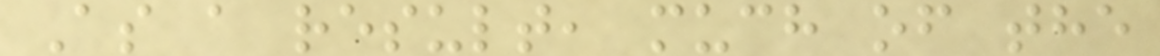As a result, much of the
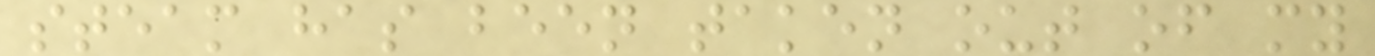steam has been taken out of my
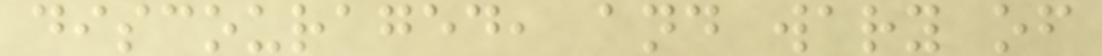discouraged, and wary of
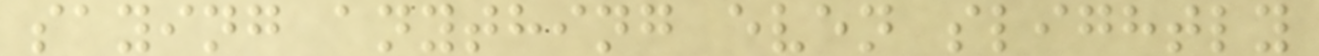saying anything even slightly
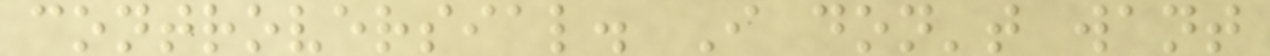controversial. I don't want
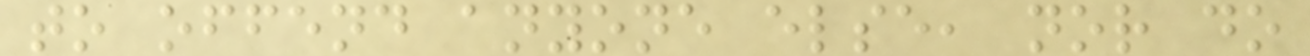to offend anyone else, nor do
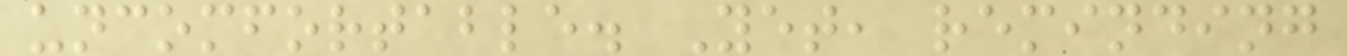uncomfortable. Yet, reminding
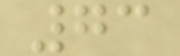73
